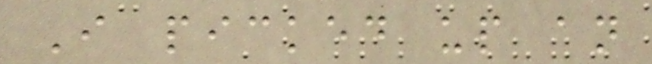I picked up an
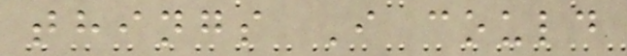things I could
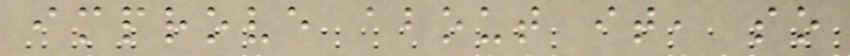improve about it, so
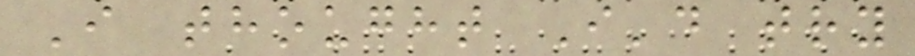I thought I'd try
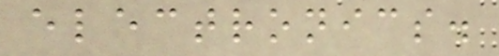electronics.
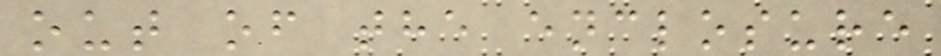out of the enclosure
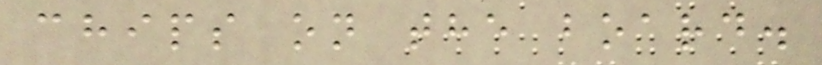chips on the board.
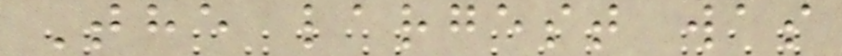The largest was
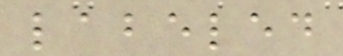labeled
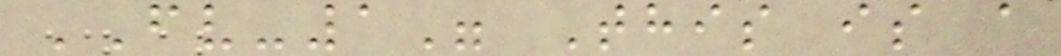FV-1" This is a
